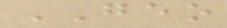GEO
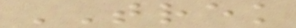TREK
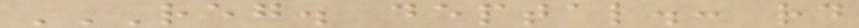REG. DEPTAL.: RD
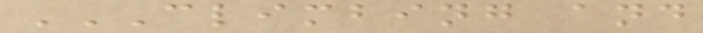CLIMBING AND
